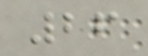26
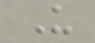U
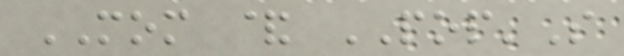MOM & POP'S
